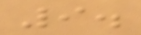9.
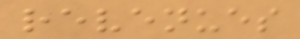revenues
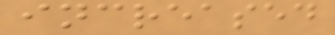increased
